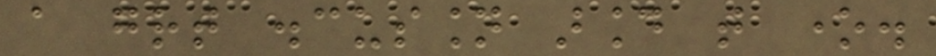a great discussion around that one.
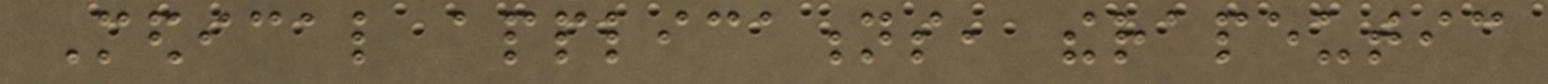Medical applications, therapeutic
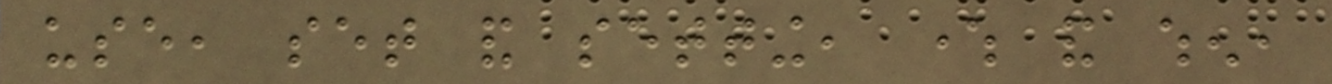use, set and setting, where and when,
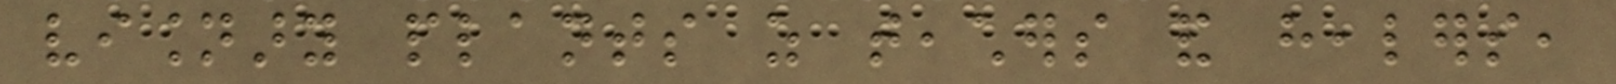visionary plants as teachers and healers,
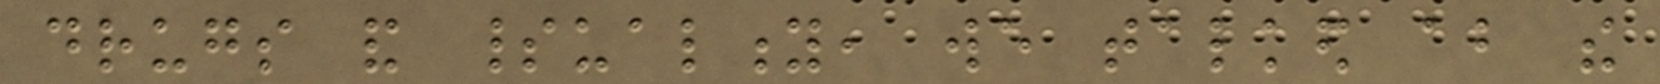drugs and spirituality, we talked about the
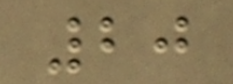20
